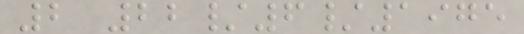2 22/6/1975
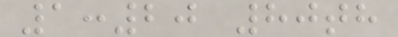1:20 80th
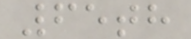65th
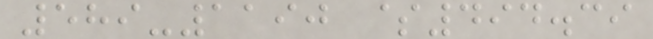589-1190 $494.39
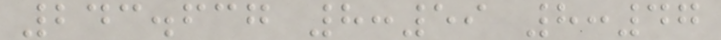243.637 8:59 8:47
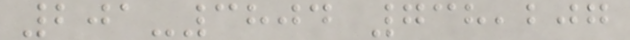201-3804 738,207
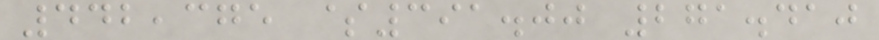442,375 $391.00 271.410
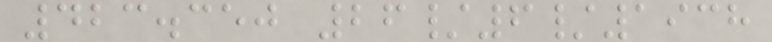423.350 26/6/1938
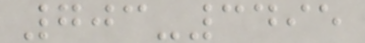703-3495
